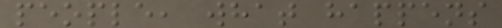people, what happens
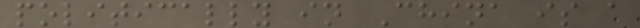politically in China is a
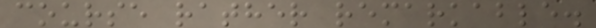course rather remarkable.
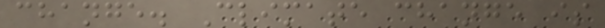change. Climate change is
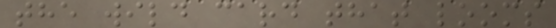the wild card that looms
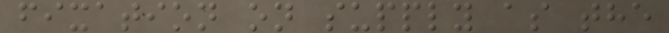fixation on supply as the
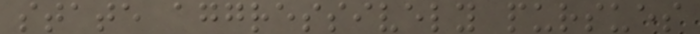state aggressively pursues
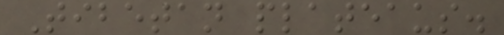Tibetan plateaus.
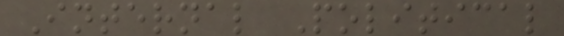Internal Political
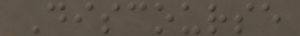Discourse
